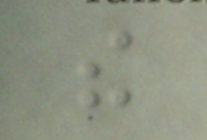the
